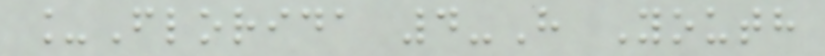_Florida 4-H Youth
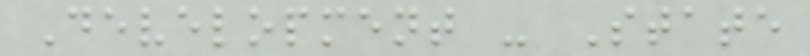Development - State
